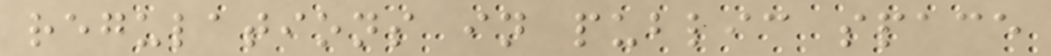regulations in public space
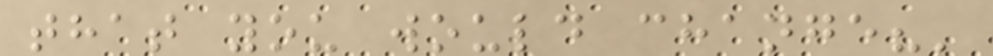that you would change?'
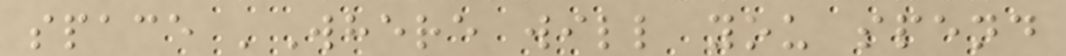space 'Where will you spend
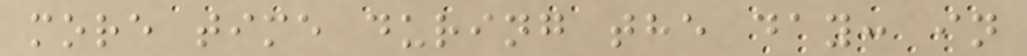more time during the day: in
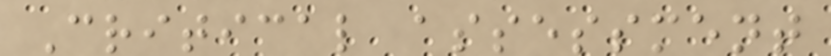Critical assessment
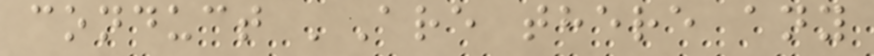conduct 'Are there any
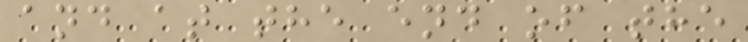and at the end of the
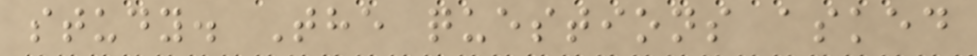study. The questions asked
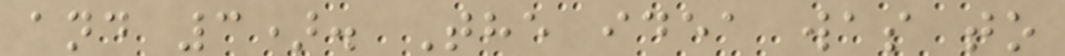and 3). The idea was to
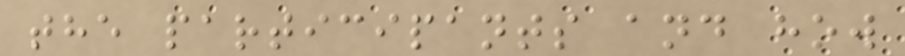the participants and how
